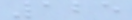125
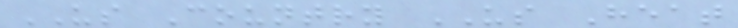US Country US Heat
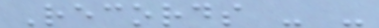Records - -
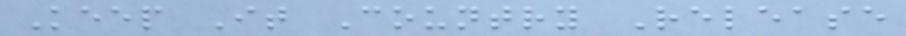Keep It Country Release
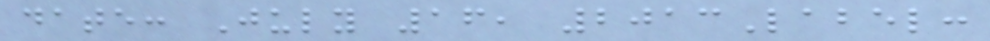date: July 16, 2013Label:
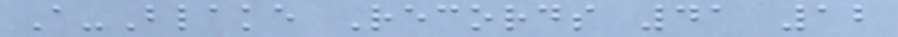A-Blake Records 41 12
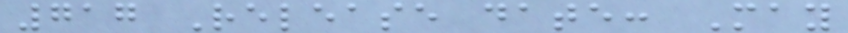717 Release date: May
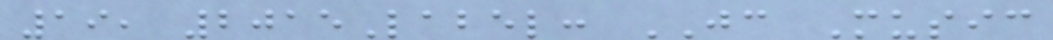19, 2015Label: JC Music
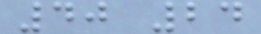40 24
